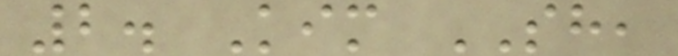2. Kim SH,
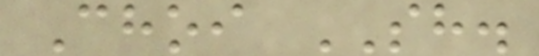Choi SH.
